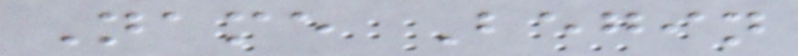Name Begin
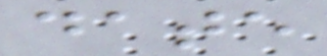date
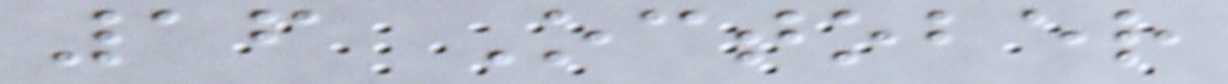16 October
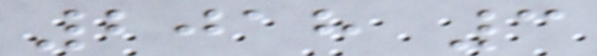2018 3
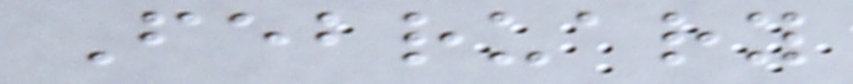February
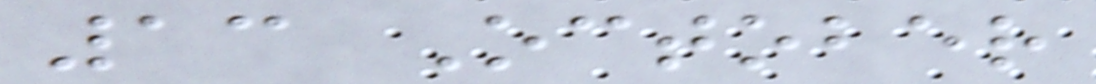13 October
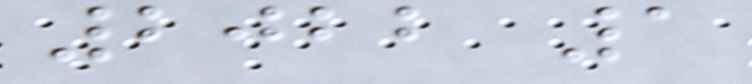2022 1
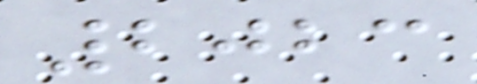2023
